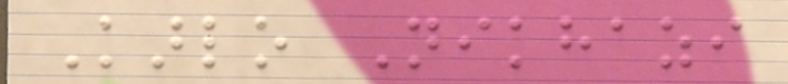Karlo Nikhazi
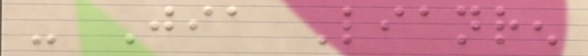- Jia Lianren
